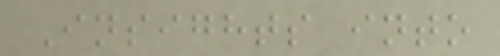Insights into
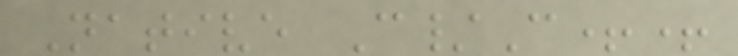Native C/C++
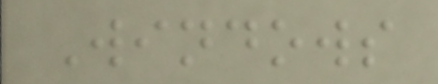Windows
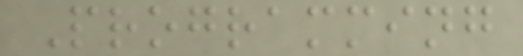Programming
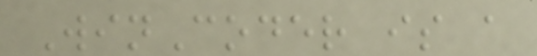WinCoder is a
